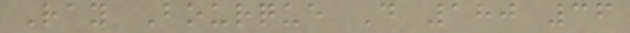Ray Bourque D 180 36
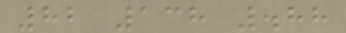82 138 .88
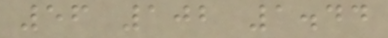56 102 1.44
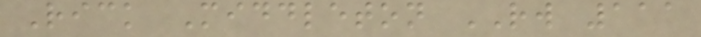Rick Middleton RW 111
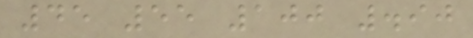45 55 100 .90
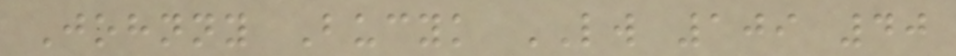Johnny Bucyk LW 109 40
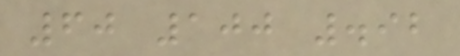60 100 .92
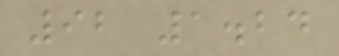92 1.24
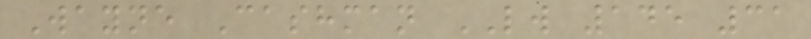Wayne Cashman LW 145 31
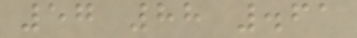57 88 .61
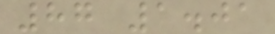87 1.01
